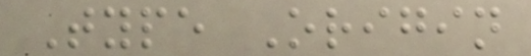Type Origin
